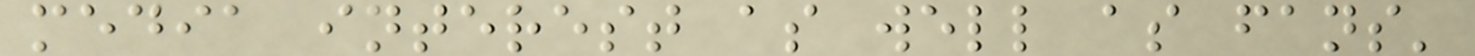media interest as well as fans'
